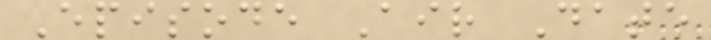Episode Air Date
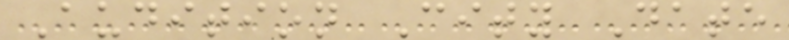Audition City Date
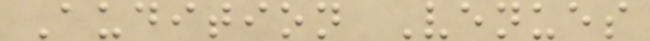Audition Venues
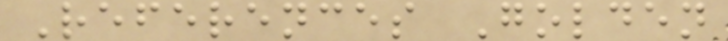References Golden
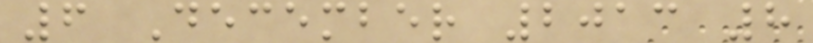6 December 2013 8
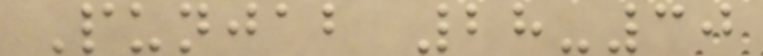Punjab 28-30
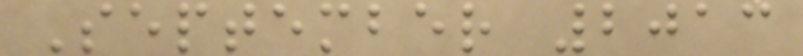September 2013
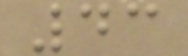43
